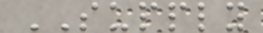SUPPLY
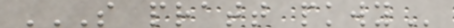S PRATT PKWY
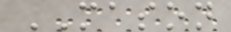MASON
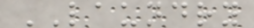LAUNDRY
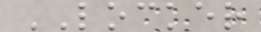LOCKER
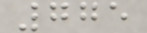775
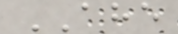AHE
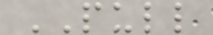PULL
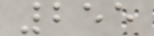255
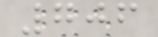706
